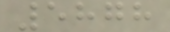5878
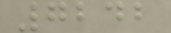7242
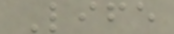Life
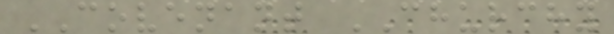COVENANT CHURCHY
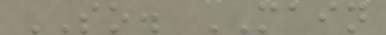SO. MAIN
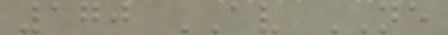170 AV NE
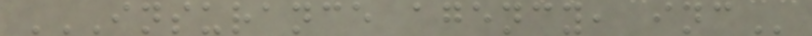INSURANCE AGENCY, INC
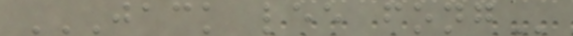JACK LEE FONG
